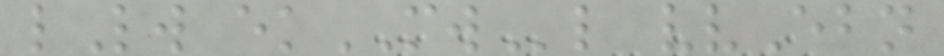lLw ekMWl vvEbn
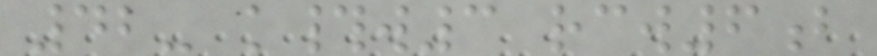42- k#w3 rcw6b
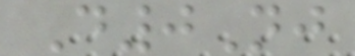D0Nj
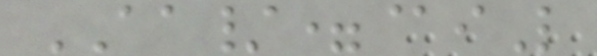AA/=@iL
